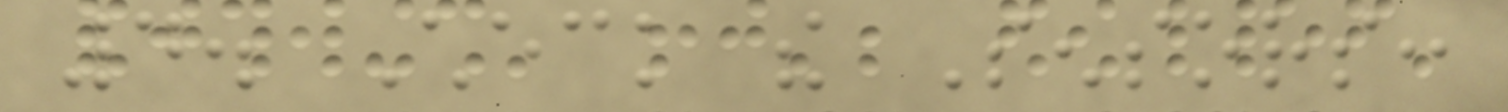4. Check the Sensors:
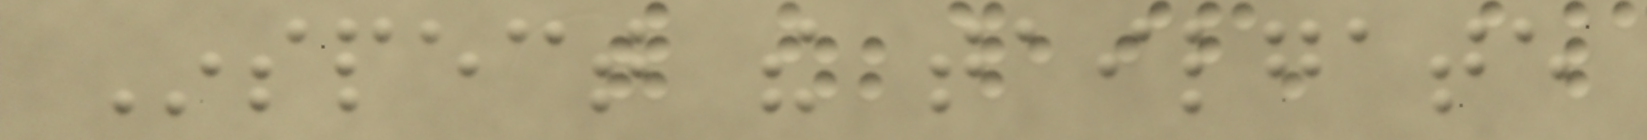Inspect the tailgate
